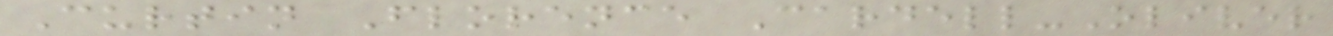Curtin Florence Cardell-Oliver
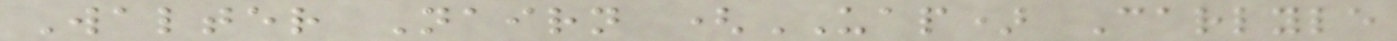Walter Nairn (UAP) Carlyle
